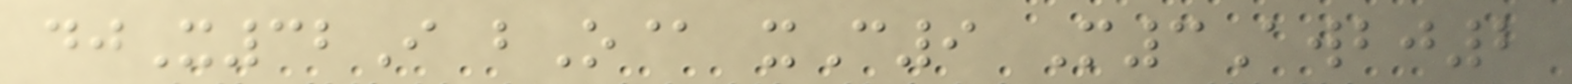djX32I bO@ xC9 M3Awbj2
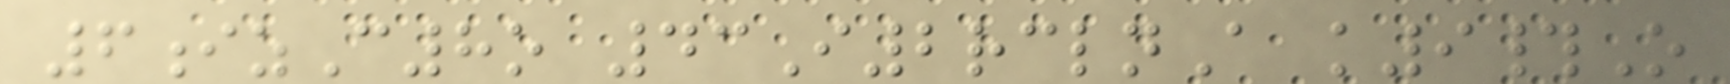6izC8o 43I2rclnA k9#O
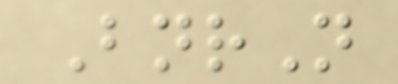BnrN
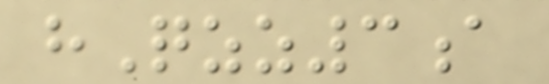hQzz3a
